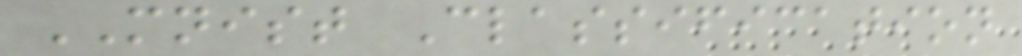MNIST Classification
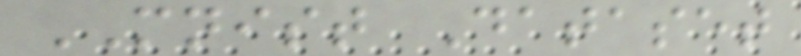MNIST Dataset
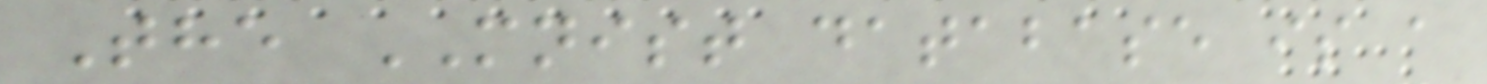The MNIST database is a
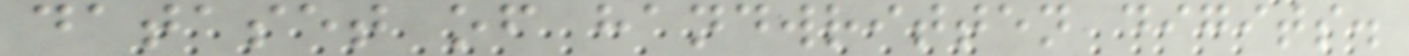dataset of handwritten digits.
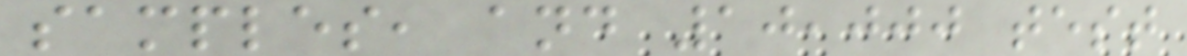samples, and 10,000 test
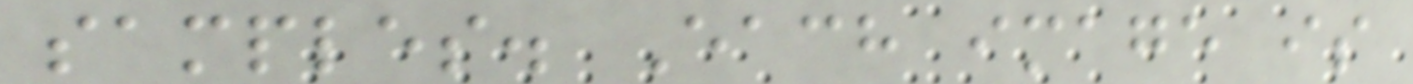samples. Each image is
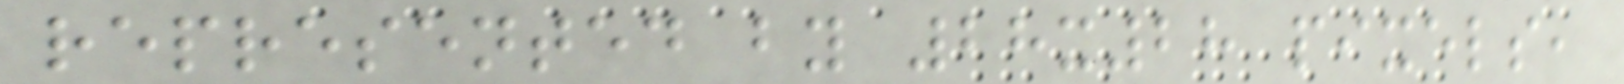represented by 28x28 pixels,
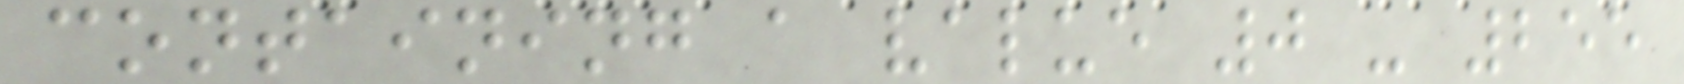containing a value 0 - 255
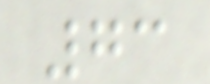73
